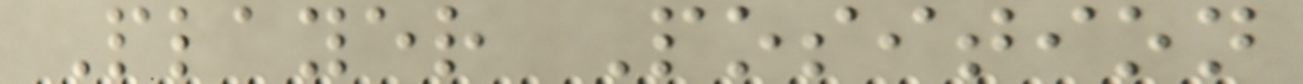Player Position
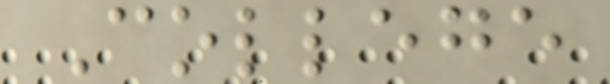College
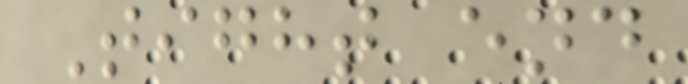Tight end
